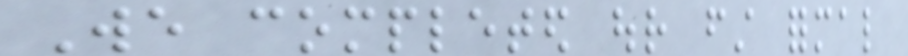We completed our first formal
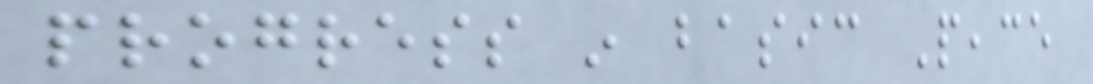progress in basic Peace
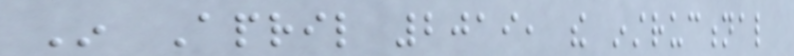In April 2019, the instructional
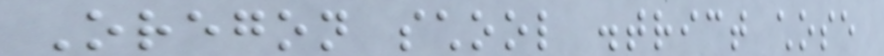Oregon school district chose
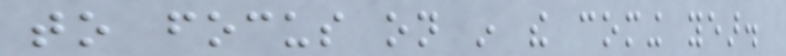to focus on in the coming year.
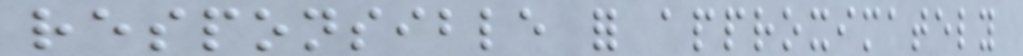responsible for approximately
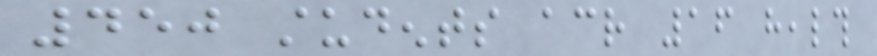450 students across 16 health
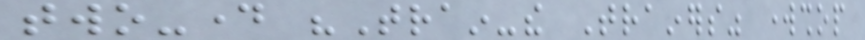two-day "Train-the Trainers" workshop
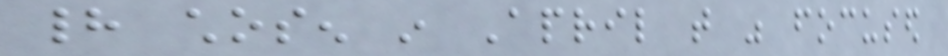had chosen in April that was focused
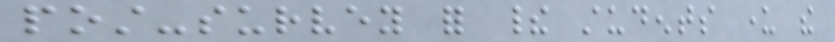post-survey for their students under the
